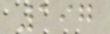197
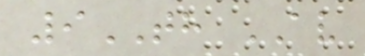9TH AV
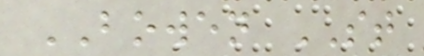BOWEN ST
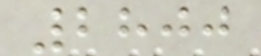2800
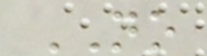NO
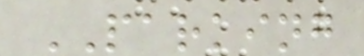PARKING
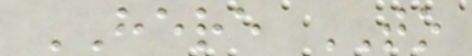HERE TO
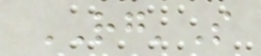RG'S
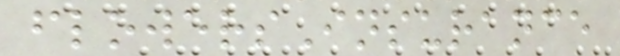flowersInsurance
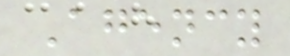Agency
